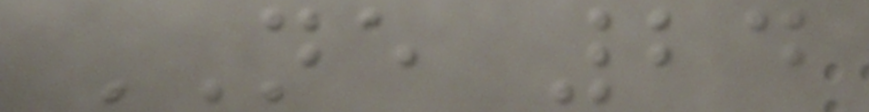NE 24
